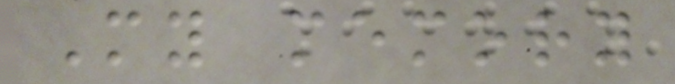My memory
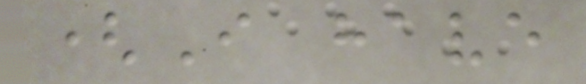(I have
